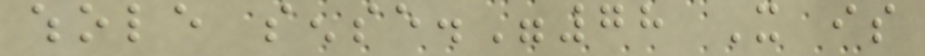whole sense."78 It is
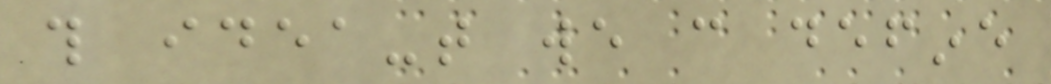this idea-that we can define
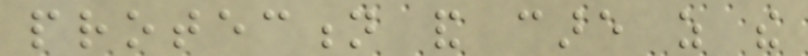protection and care as the
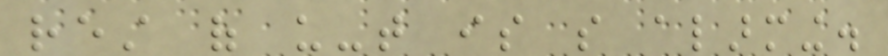rest of us-that is so alarming.
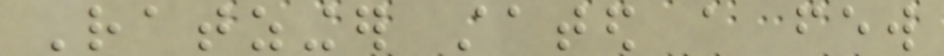Ratzinger stated a few
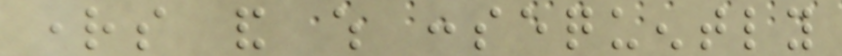rights and which consequently
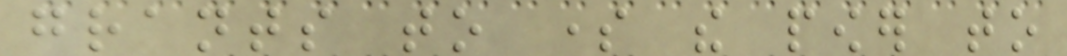grants to some the power to
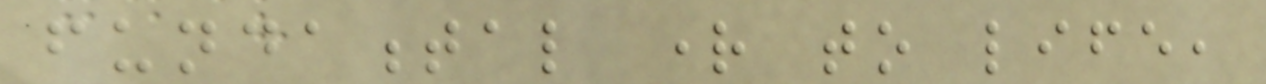fundamental right to life,
